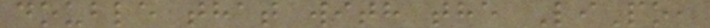double that with the LiPo,
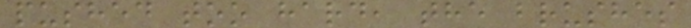pushed too hard, the brushes
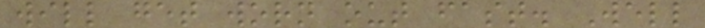will get worn out fast. Well
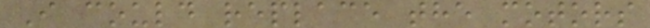I could replace the motors
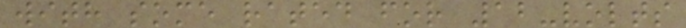with some rated for 12-volts
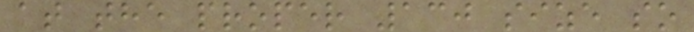at the proper 130 size so
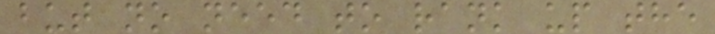but no need to rank up the
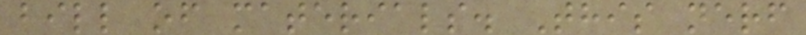bill of materials. This nerf
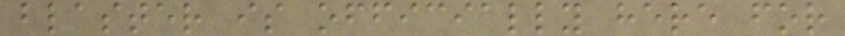blaster is officially here for
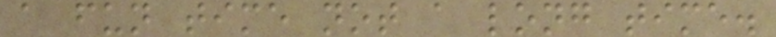a fun time not a long time.
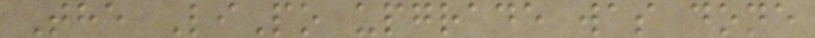The LiPo upgrade was done
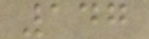147
